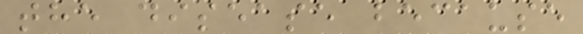the disease because
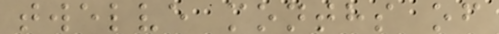twelve months of
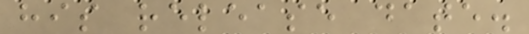his release date.
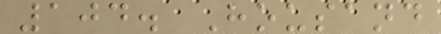104. Housand
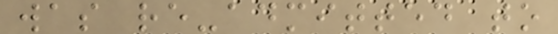was re-admitted to
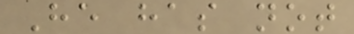He has not
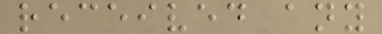received any
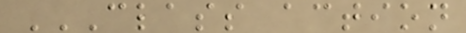CLASS ACTION
